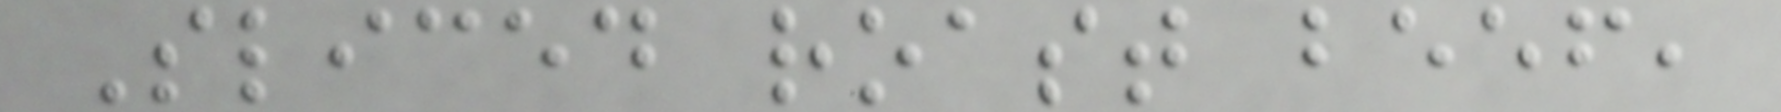Sliced roast beef,
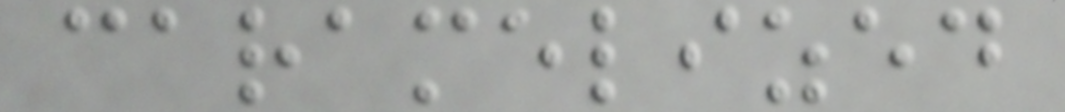caramelized
